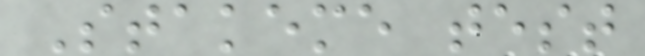Stakeme test
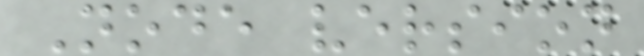Node version
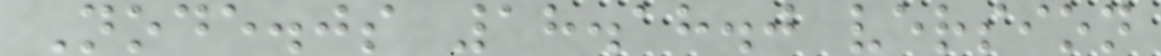Node.js 18.18.0 version
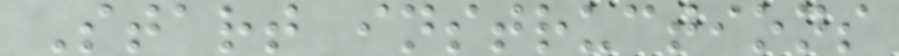Start instructions
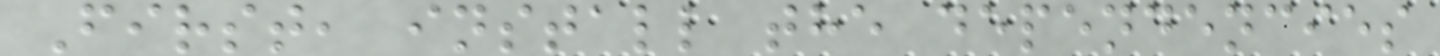First, install the dependencies
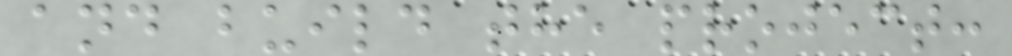and build the project:
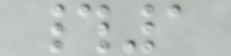#1
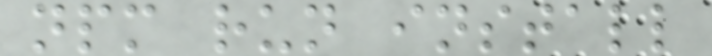npm run install
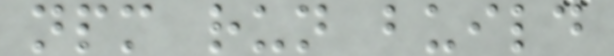npm run build
